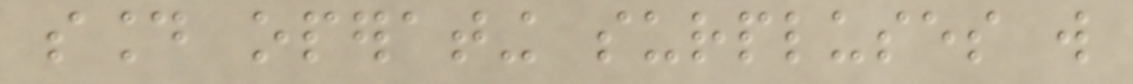sound operating surpluses will
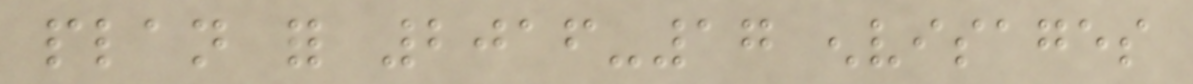plan for 2016-17 envisages
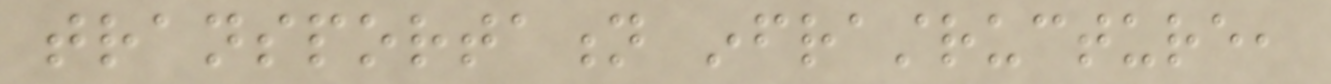transportation infrastructure,
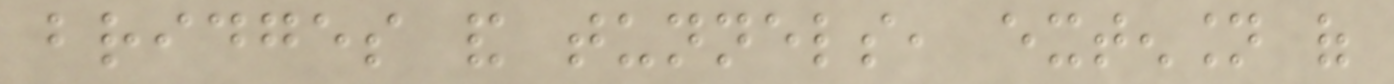bridges and tunnels, extension of
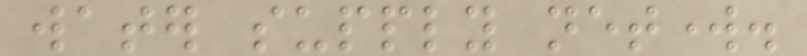water supply network.
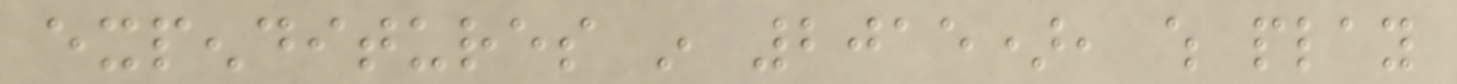expenditures in 2015), which play
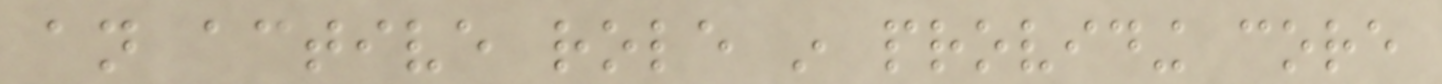an active role in providing core
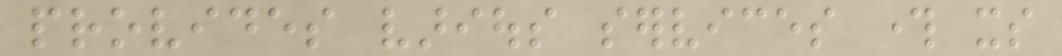provides various services through its
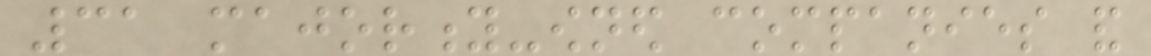31 majority-owned companies and
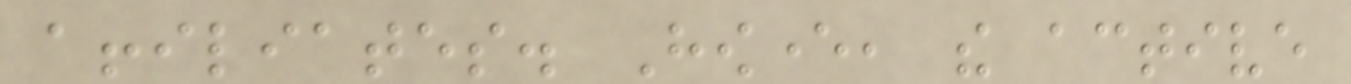affiliates. However, the active
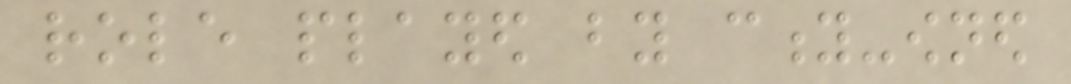role played by city-owned
